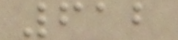612
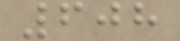608
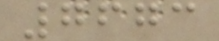7673
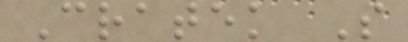Cratek S
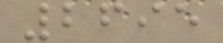2695
